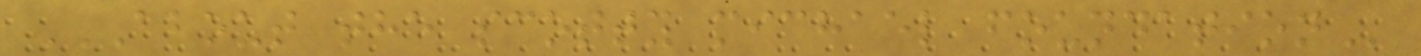ABOUT THE SCOTTY MICHAEL FOUNDATION
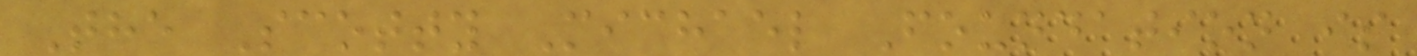The Scotty Michael Foundation is
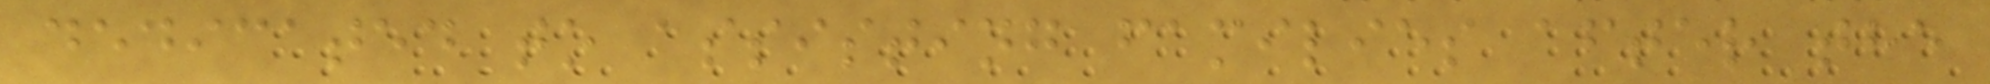dedicated to assisting families after the
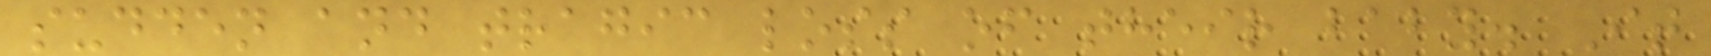sudden and tragic loss of their baby. It
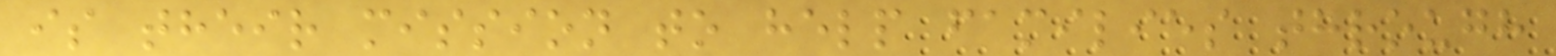is their mission to help families through
